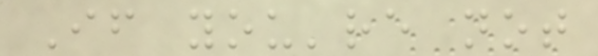If you're not
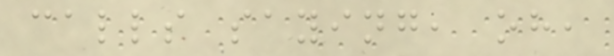calls saying, oh,
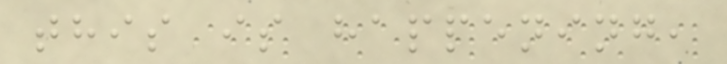this is happening,
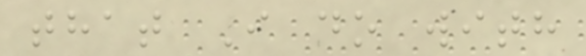that I do with
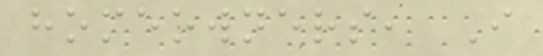homeowners, I
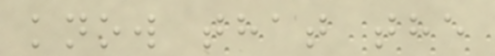know that the
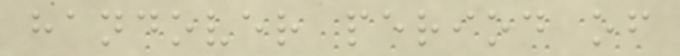handover period of
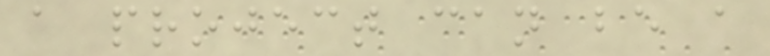a project can be a
